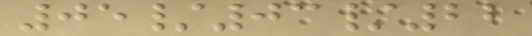05/03/22
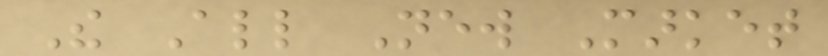The All New Market
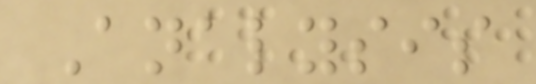Analysis
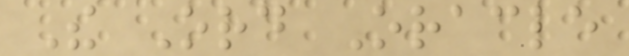The Ord Oracle
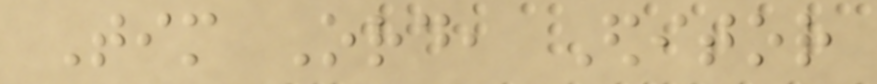Tim Ord, Editor
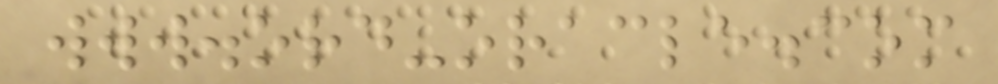www.ord-oracle.com
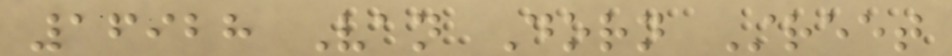16928 Van Dorn Street
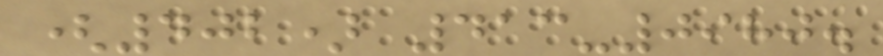(402) 413-0980.
